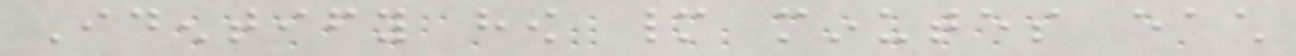Identify how many minutes each
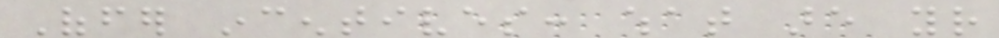Offer incentives: what are your
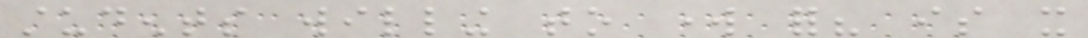students willing to work for? is it
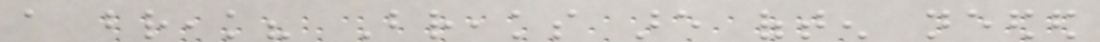a break? Breaks are often needed
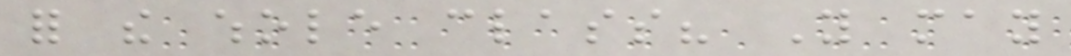for the whole class? You may
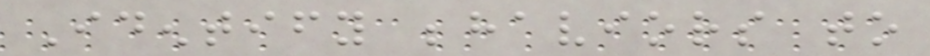Identify behaviors to
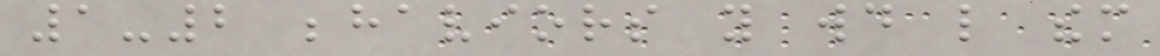1-2 behaviors you would like them
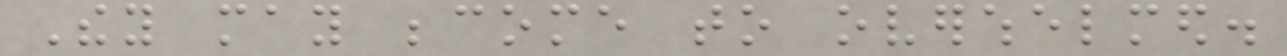They may become to overwhelmed.
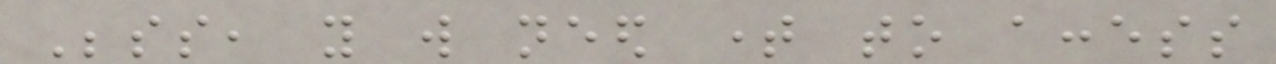Besides, you will need time to access
